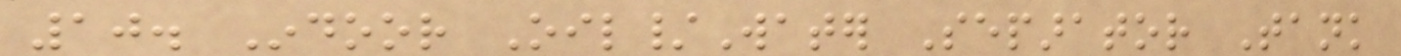10. Indoor Oil/Water Separator Tank
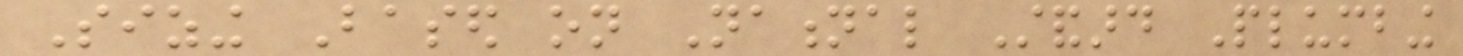Sizing Based on National Standard Plumbing
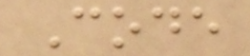Code
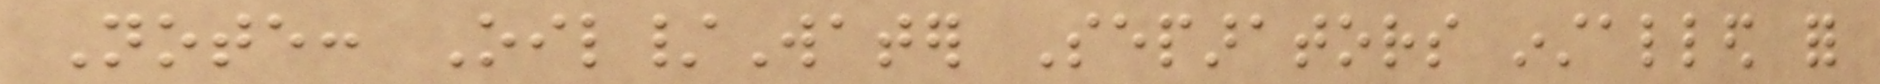Note: Oil/Water Separators installed for
